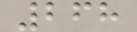268
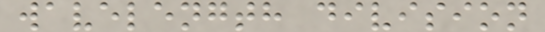wavelength division
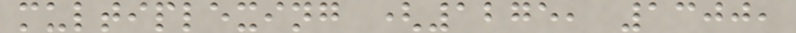multiplexing (1275, 1300,
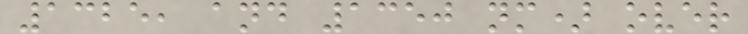1325, and 1350 nm) over
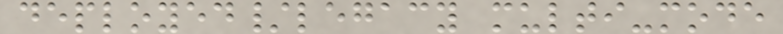deployed/legacy multi-mode
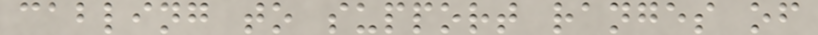cabling to support ranges of
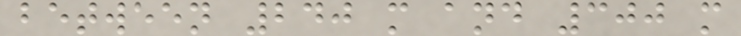between 240 m and 300 m
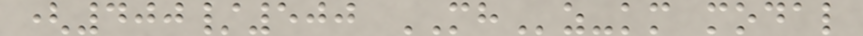(400/500 MHz-km modal
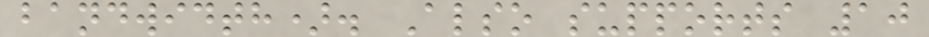bandwidth). Also supports 10
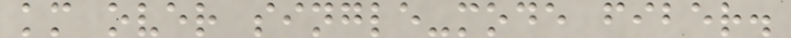km over single-mode fiber.
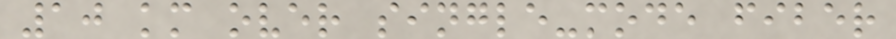10 km over single-mode fiber
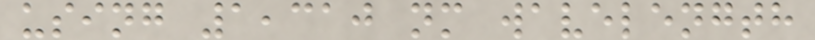using 1,310 nm wavelength
